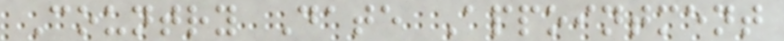Country Date Appointment
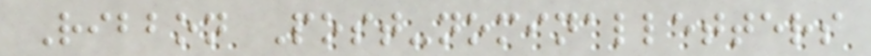Ribbon Post-nominalletters
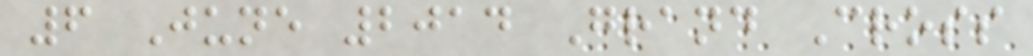6 June 2014 Grand Cross
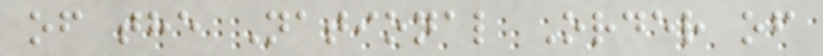of the National Order of
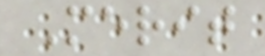Merit
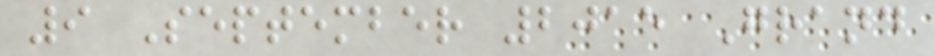9 September 2015 Grand
